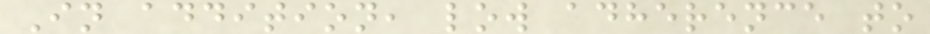In addition, low adherence to
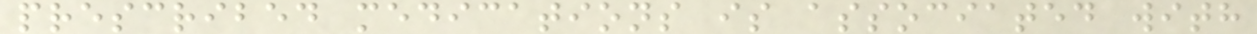prescribed medications is associated with
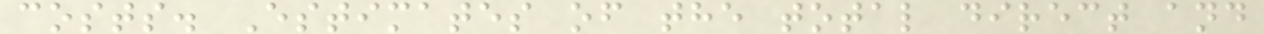costs. Estimates of the total direct and
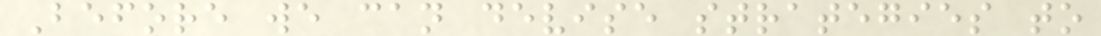Before we can devise strategies to
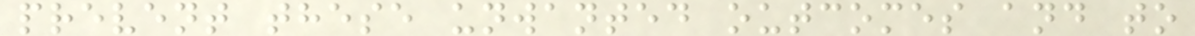prevent these unwanted outcomes and to
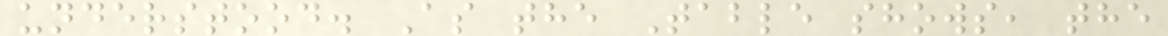understood. As the Table shows, the
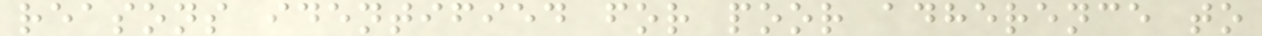reasons identified for poor adherence to
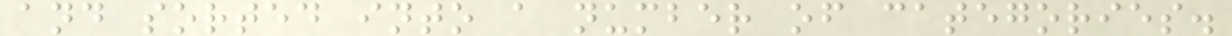and sorted into a number of categories.
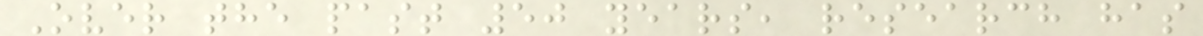Over the past 50 years, research has
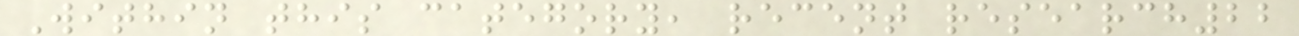Within this category, recent research22
